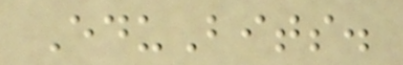EduBits.
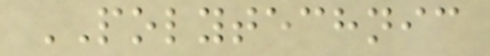POLYTECHNIC
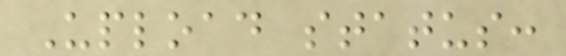Upload status:
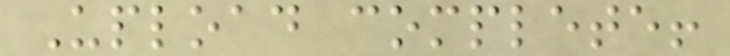Upload complete!
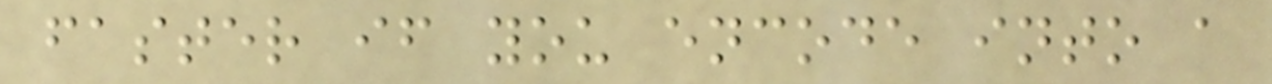faster if you encode into a
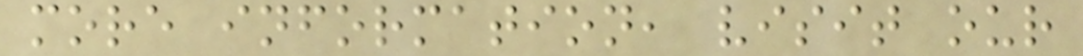more information, visit our
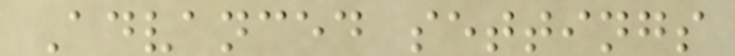Advanced settings
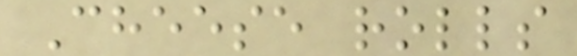Cheese rolls
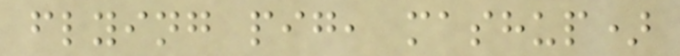flying pig, mashup)
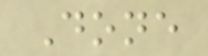Done
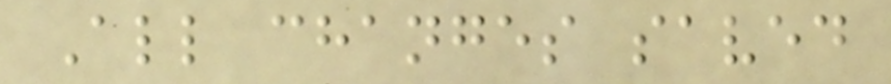All changes saved
